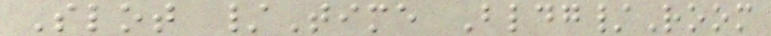Slot /Time Bldg/Room
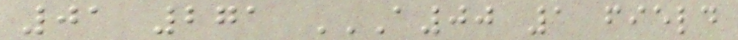01 271 A00 1 FIELD
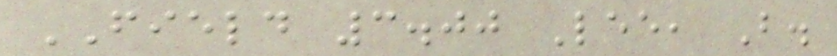FIELD 3.00 Lee, B.
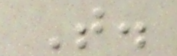T.
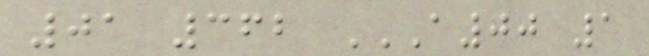01 362 A00 1
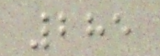285
